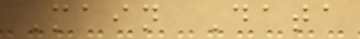Main Data
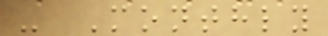- Monthly
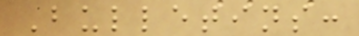Bulletins:
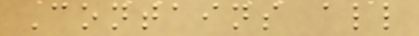Contains all
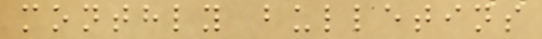monthly bulletins
